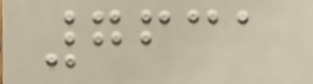7631
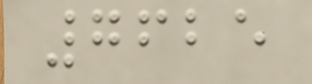7625
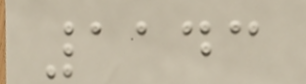1143
